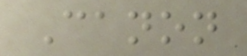Canon
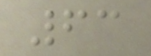63
